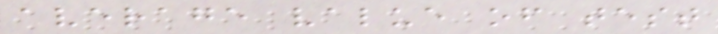average value of test
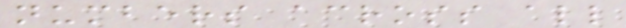numbers across all
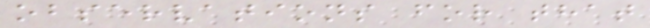observations for that
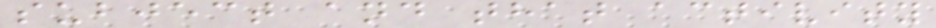subject and that activity
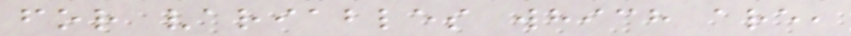for variables which are,
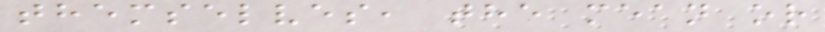themselves, the mean or
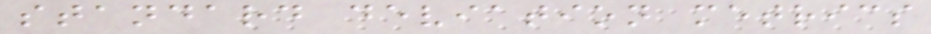standard deviation metrics
